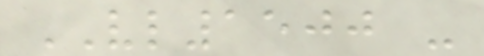VL1500 -
